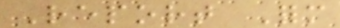Report Form
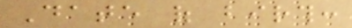Date of birth:
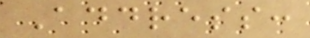Address:
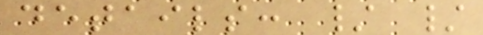details: / /
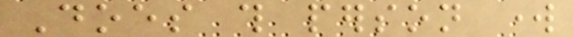Does this person work
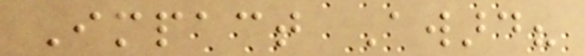Impact Award?
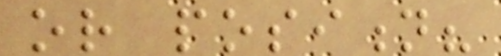or position?
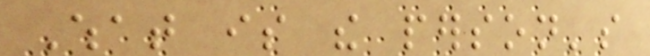What is the person's
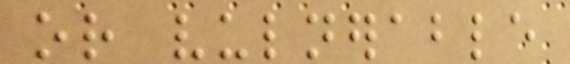or vulnerable
